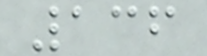136
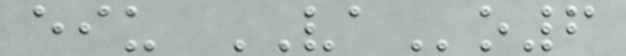eiu VAo6
